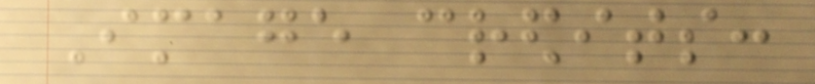Image credits:
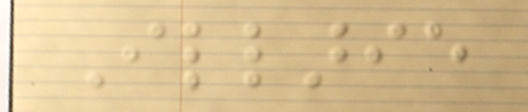Illarie
